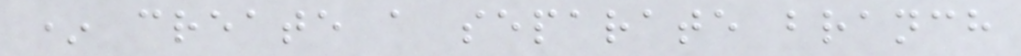* create a separate branch
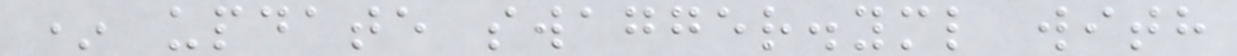* update swagger.yml with
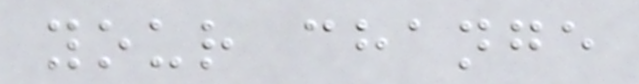your change
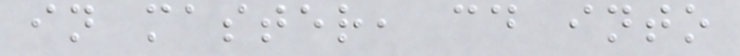in master, cd into
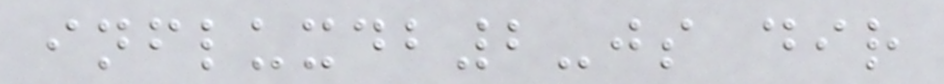influxdb2-js dir
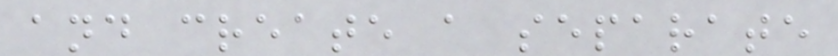and create a separate
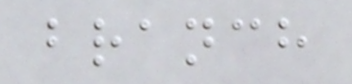branch
